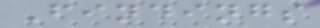Findings
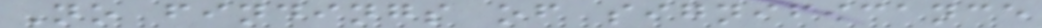No findings of significance
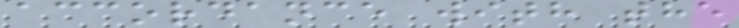accordance with the
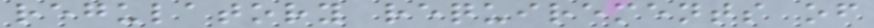regulatory requirements of
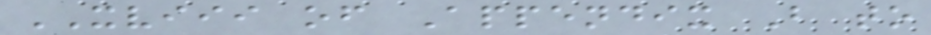XVIII of Appendix B to
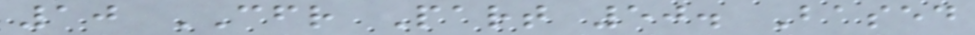10 CFR Part 50. Based
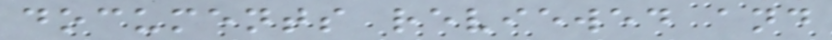documents reviewed and
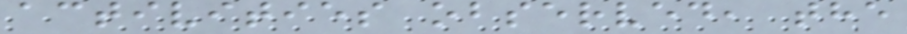activities observed, the
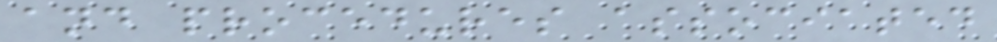and procedures associated
